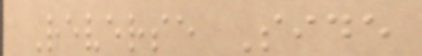Reverse Side
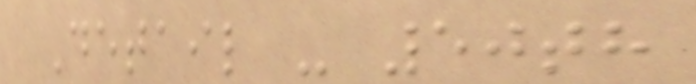Detail - 50th
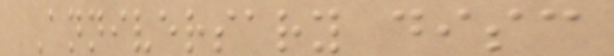Anniversary disc
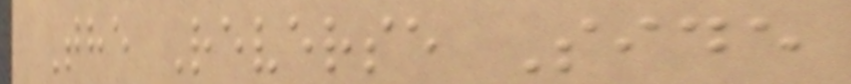The Reverse Side
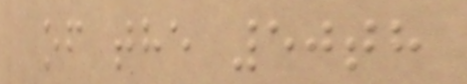of the 50th
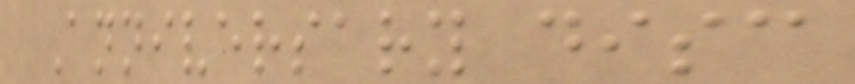Anniversary disc
